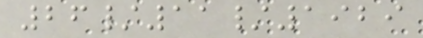26/11/1929
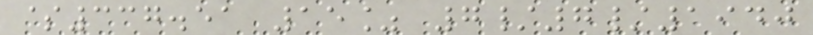$337.51 15% 7/7/1940
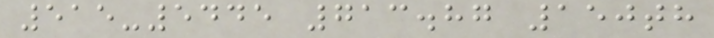515-5445 713.87 150th
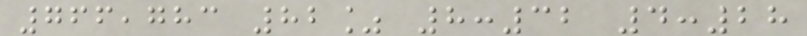766,783 82% 8:32 4:28
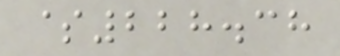$228.38
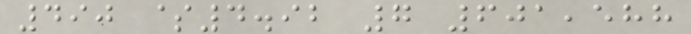490 $4.92 7 601,588
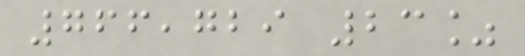766,729 23%
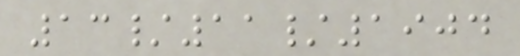13/11/1904
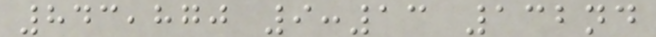843,870 9:13 132nd
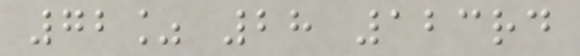72% 28 123rd
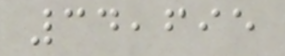34,695
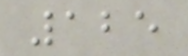125
